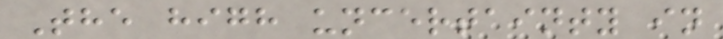The high uncertainty in
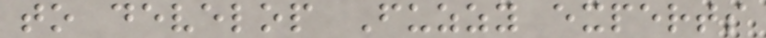to develop Fuzzy experts
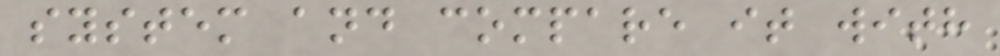system and compare it with
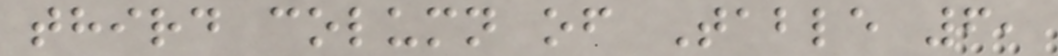third column of Table 6,
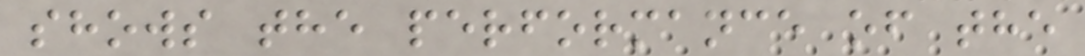shows the performance of the
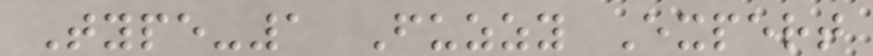Type-1 Fuzzy Expert
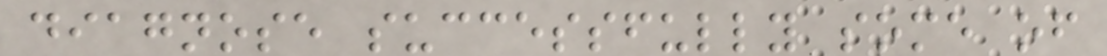diagnose successfully some of
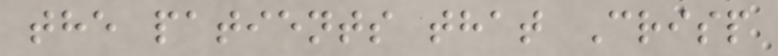the patients that Crisp
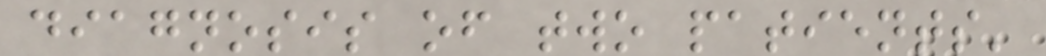diagnosis of two patients'
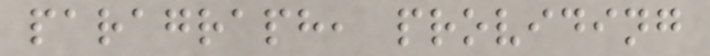paragraph, providing
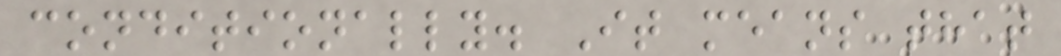conditionally. It means that
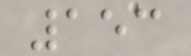153
